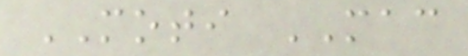MOTI MAC
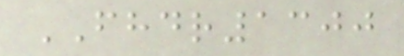FHDR1300
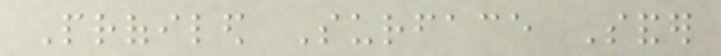Profiled Surface Sander
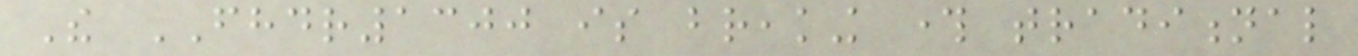The FHDR1300 is breaking through traditional
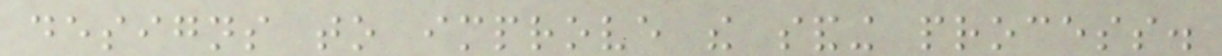designs to improve the sanding process.
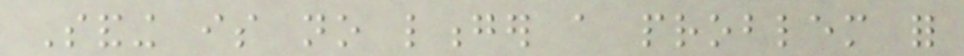Sanding is no longer a problem for
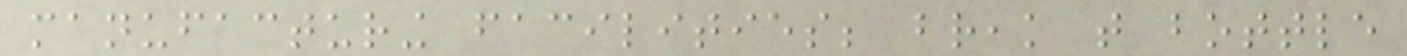manufacturing facilities; break that bottle
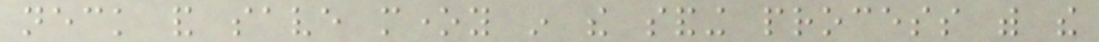neck and save money in the sanding process with the
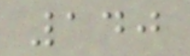140
